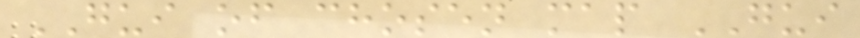GUI of chosen map GUI
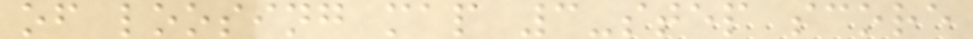of loosing map 3-step score
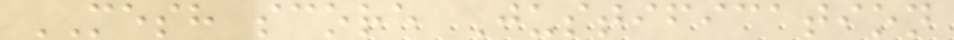MESH score Justification
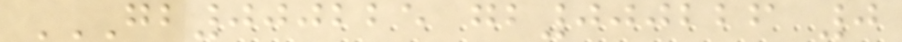GB000225 GB000226 0
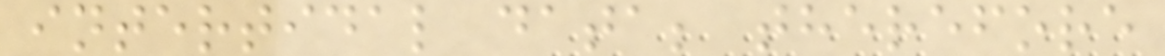intertidal data; therefore
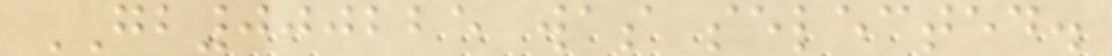GB000225 was selected.
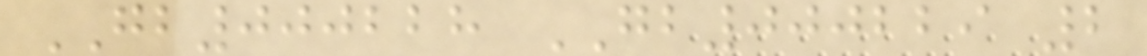GB000228 GB000229 2
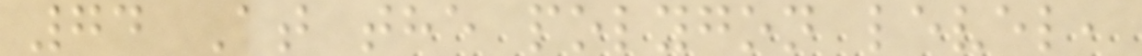74 At the polygon level,
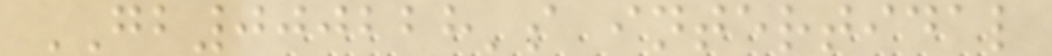GB000228's intertidal
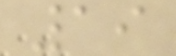19
